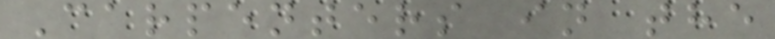Carpenters in the
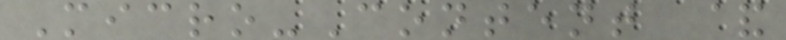Micro-Content &
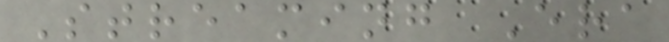Streaming Era
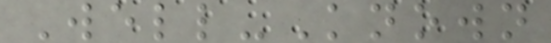Well-Known
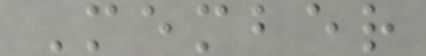Member
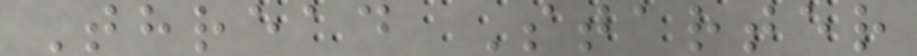Thread Starter
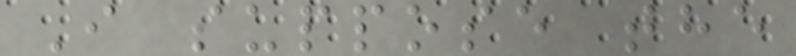I suppose the
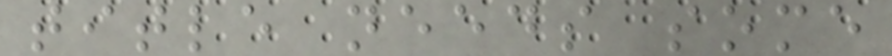title needs some
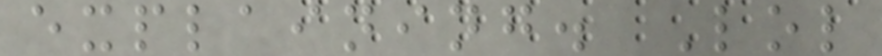explaining. Lol
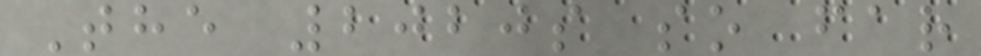The 2020s so far
